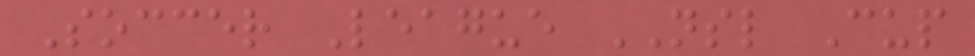Soccer League NSL Cup
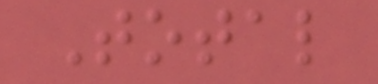Total
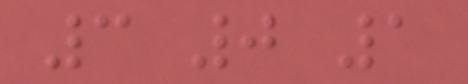3 0 1
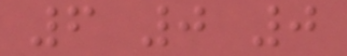6 0 0
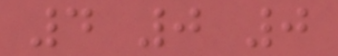4 0 0
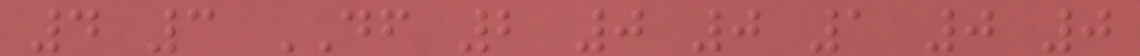4 3 DF 2 0 0 1 0 0
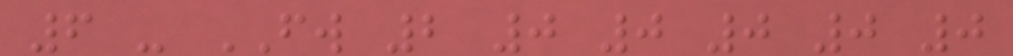6 - FW 2 0 0 0 0 0
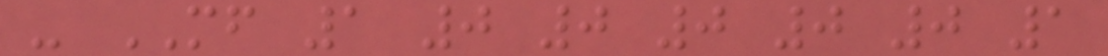- MF 1 0 0 0 0 0 1
